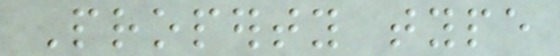Property type
